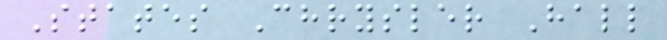States Chrysler Hall
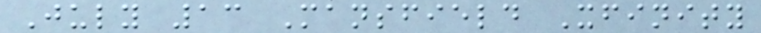July 13 Mansfield Xfinity
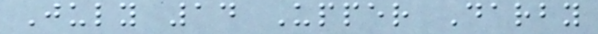July 14 Upper Darby
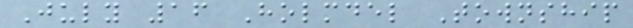July 16 Holmdel Township
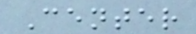Center
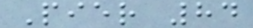Pier 84
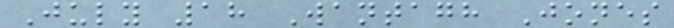July 18 Wantagh Jones
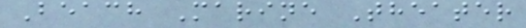Beach Marine Theater
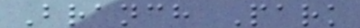Branch Park
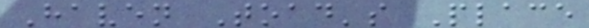Haven Toad's Place
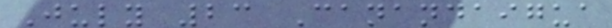July 23 Canandaigua
